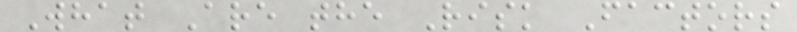What Are the Risk Factors
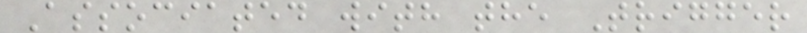Associated with the Trigger
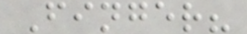Finger?
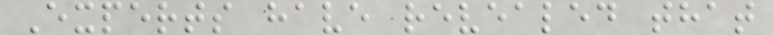Experts have revealed that
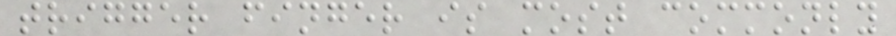trigger finger is most commonly
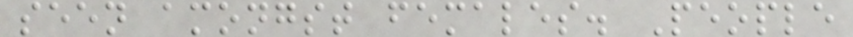seen amongst females. People
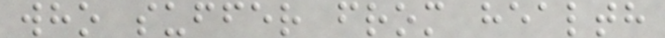who suffer from health
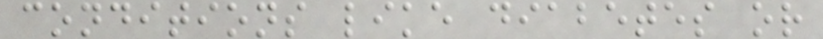conditions like diabetes or
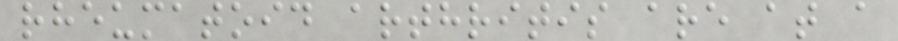rheumatoid arthritis are at a
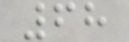68
